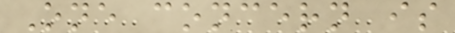One concern is
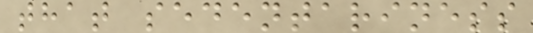that sedentariness
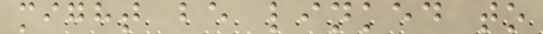might be linked to
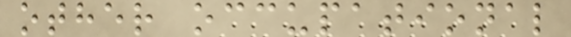other occupational
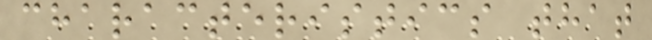characteristics that
